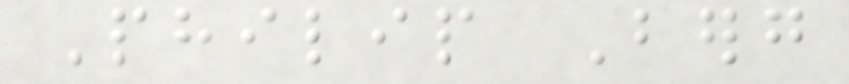Philip Berg
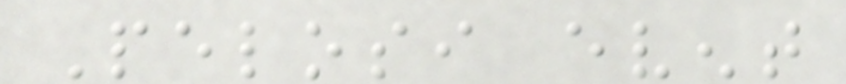Pelosi event
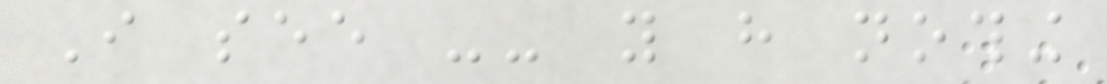I see -- you have nothing
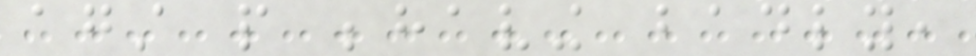against people behaving badly,
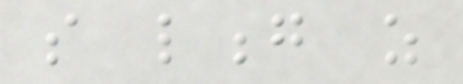so long as
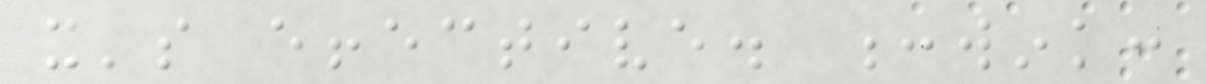it's effective. :wink:
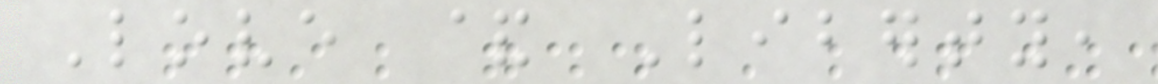Love & Liberty,
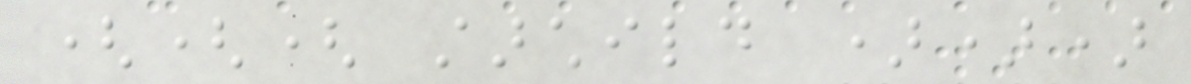((( starchild )))
